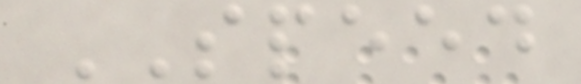SPEED
